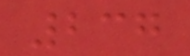237
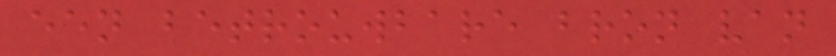een betrouwbare bron van
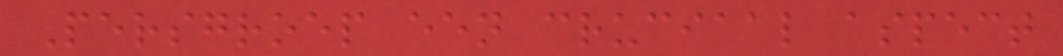Persgroep een cruciaal aspect
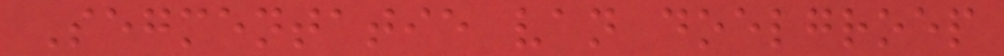Segmentatie van doelgroep
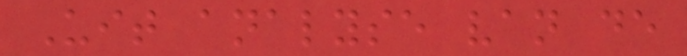Uit analyse van de
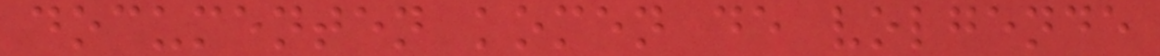documenten komen de volgende
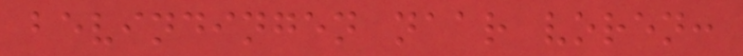bevindingen naar voren:
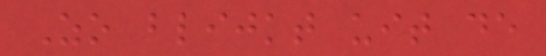Zo blijkt uit de
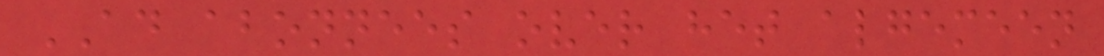AD abonnees over het algemeen
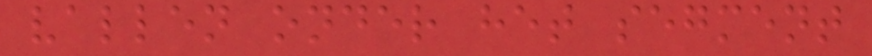vallen onder het segment
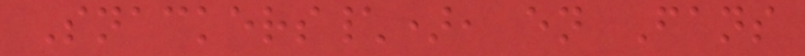Snackers\), en Fans
